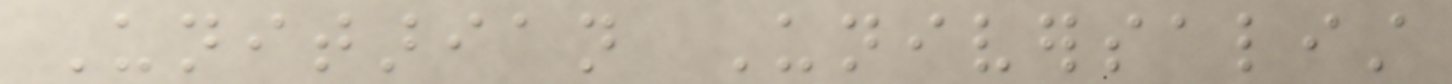Unitarian Universalist
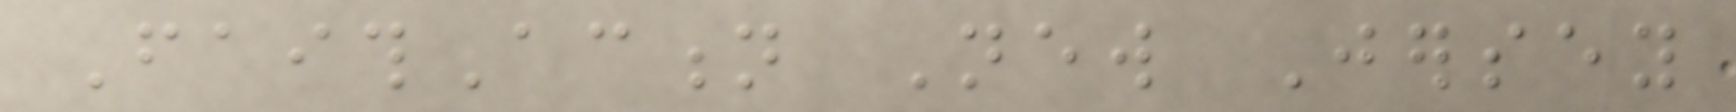FaithAction New Jersey
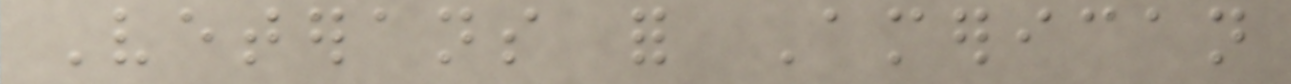Veterans for American
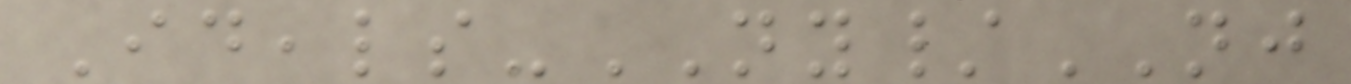Ideals-NY/NJ
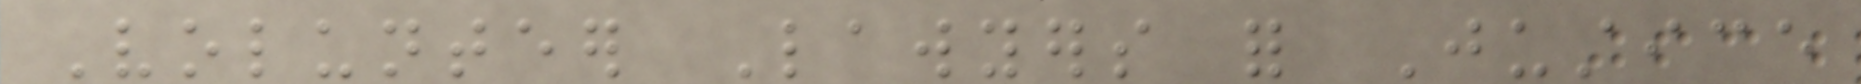Volunteer Lawyers for Justice
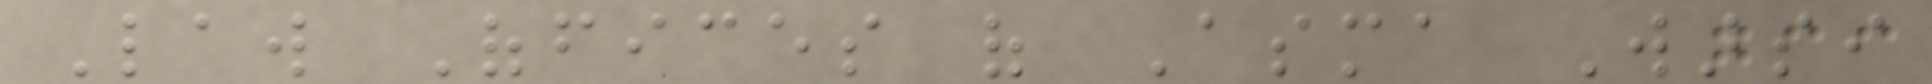Law Offices of Asma Warsi
